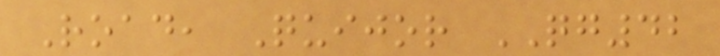Road, Quijor QG42
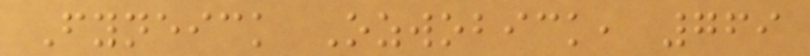Fyneick Ozwobick, 769
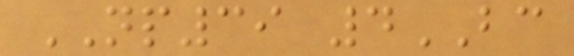NP39 4BC
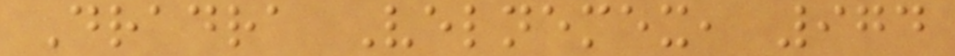Dradra Velnemex, 974
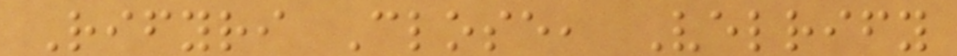Rifyri Close, Velrify
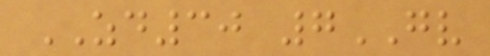ZD30 7GV
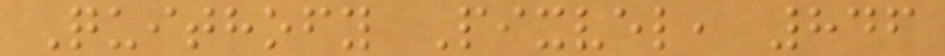Quithofy Pixvel, 846
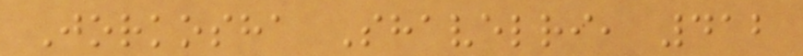Jorkosha Shavelri, 412
